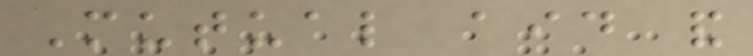Mutual aid and
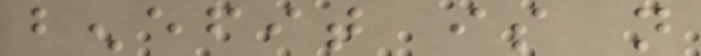benefit is not
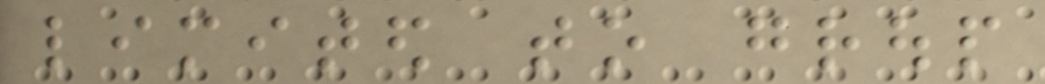limited to group
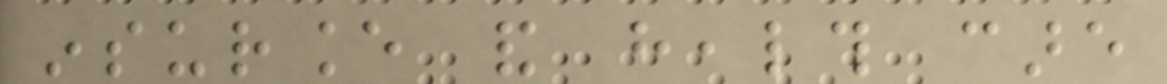insurance and health care
